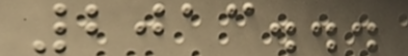2013...
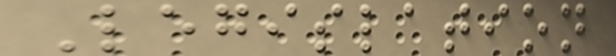Legislation
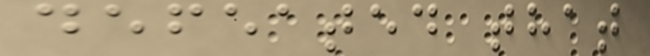defeated that
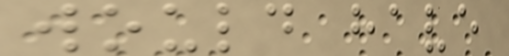would have
